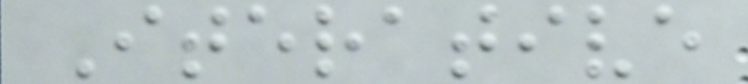Iterative
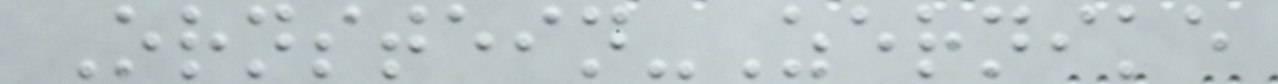Ornstein-Zernike
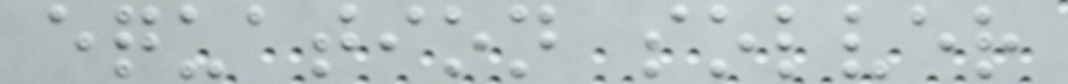equation solver
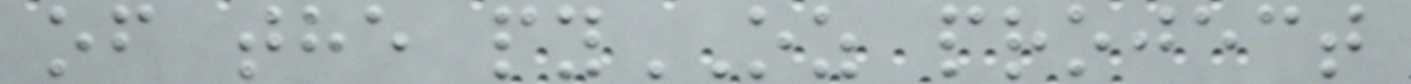of the pyOZ project
